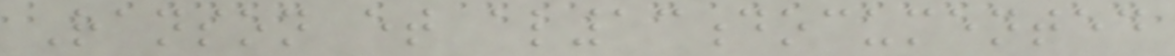Ranson et al13documented
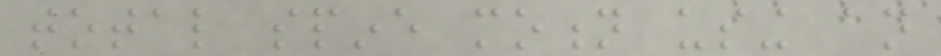total spine motion using an
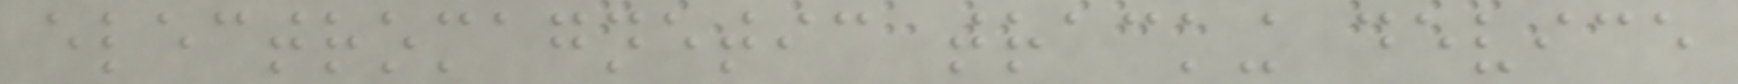electromagnetic tracking device
